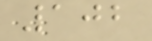102
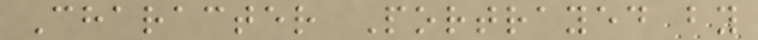Character Portrayed by
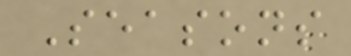Seasons
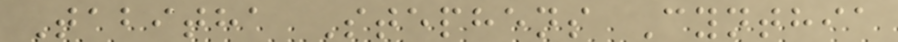Tabitha Stephens Cynthia
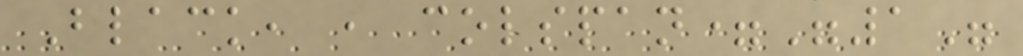Black, , colspan="1"
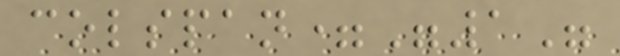colspan="1"
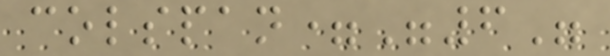colspan="6"
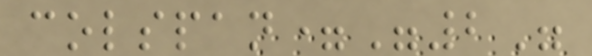colspan="2"
